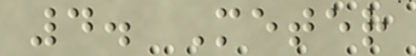4. Meter
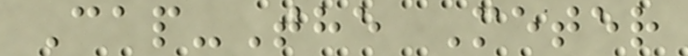Cap-The Meter
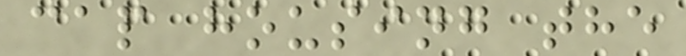cap housing the
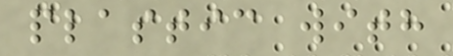plastic with
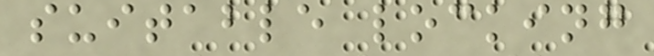suitable locking
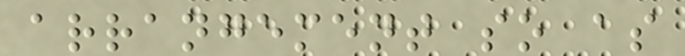arrangement so as
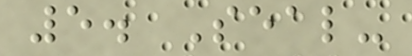5. Seal-
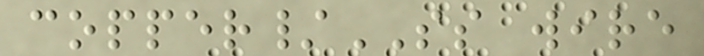copper/SS wire
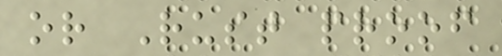or Rust proof
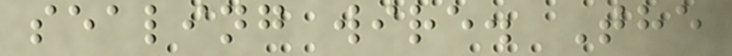sealing wire. The
